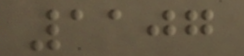1107
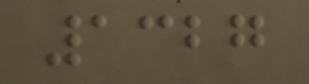1327
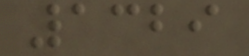1329
